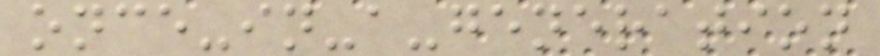once-in-a-generation
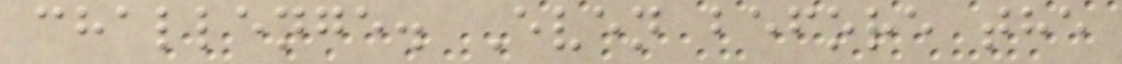challenge. Even before the
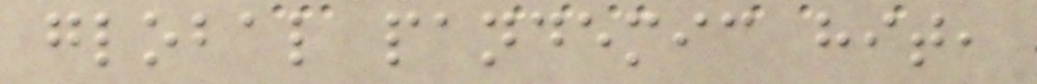global pandemic hit,
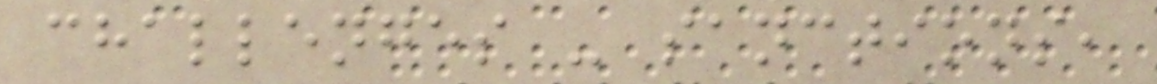challenges - sanctions,
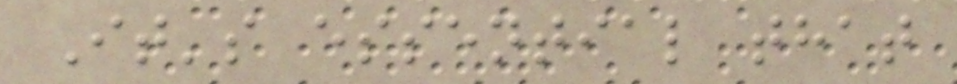It's essential that
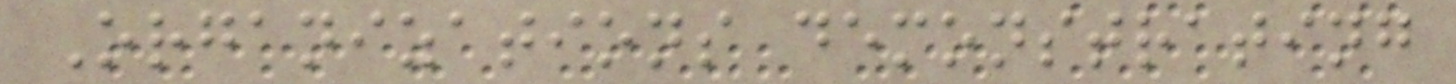Organizations demonstrating
